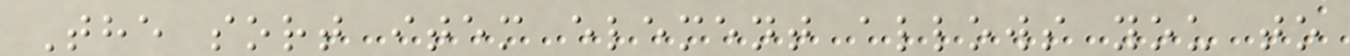The sort item element allows you to
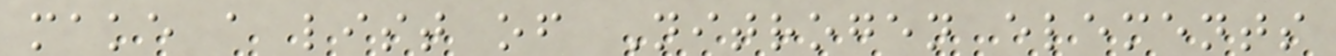make a list of Nitrogen elements
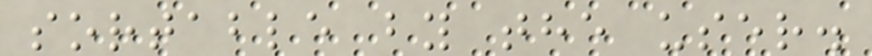sortable by the user.
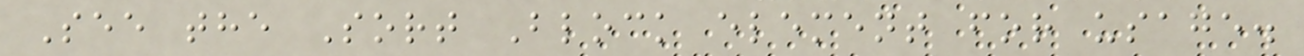See the Sort Block element for usage.
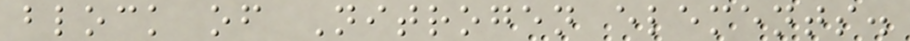block of Nitrogen elements.
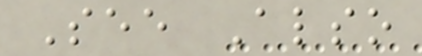See Also
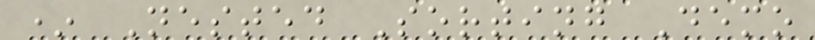* Nested Sorting Demo
